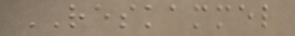RESKAMMEL
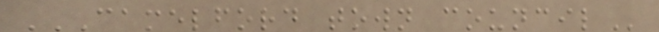CAMELFORD TOWN COUNCIL
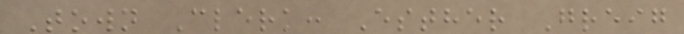Town Clerk: Esther Greig
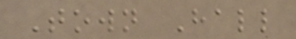Town Hall
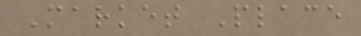Market Place
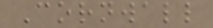Cornwall
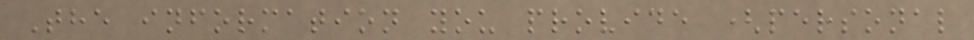The information you provide (personal
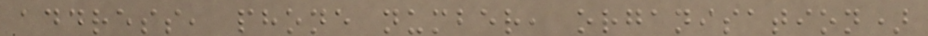address, phone number, organisation)
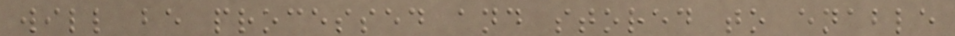will be processed and stored to enable
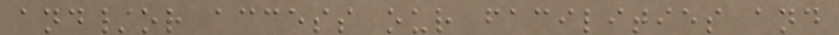and/or access our facilities and
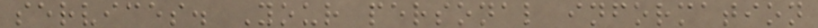services. Your personal information
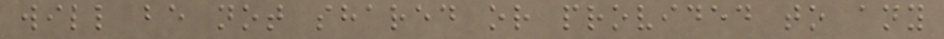will be not shared or provided to any
